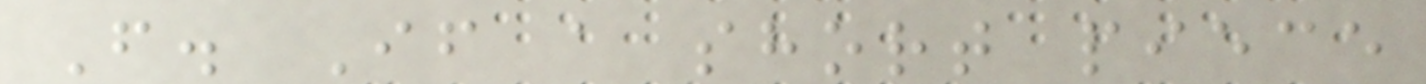F. If a short piece
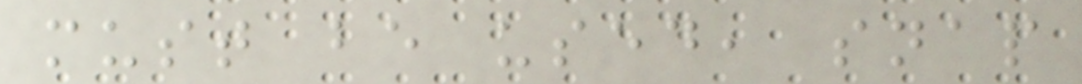must be used, snap
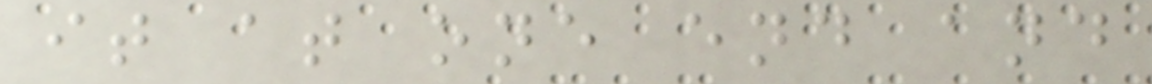it at one end and
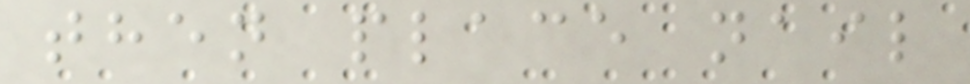then place nail
